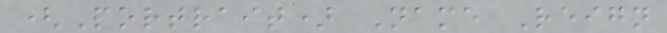(Portrait) Name Reign
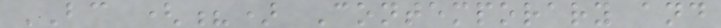BC (?) Contemporary and
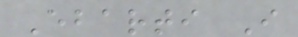Ebarti I
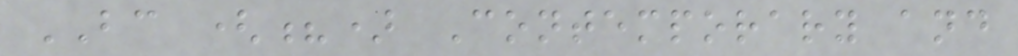BC (?) Contemporary and
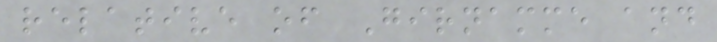relative of Girnamme and
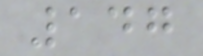147
